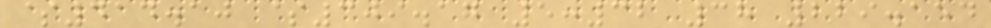$414.10 $309.17 5:32 38 229.154
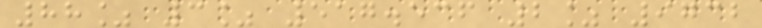88% 3% 517.536 2% 9732
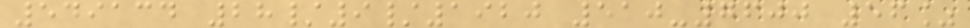549134 28/9/1920 510-7600 56%
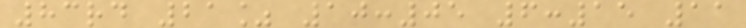83rd 21% 10:05 6:15 11
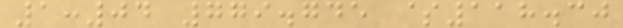1:04 779.745 $118.30
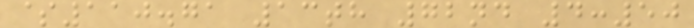$110.71 13th 72nd 4:50
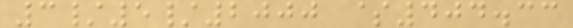3/5/2000 $404.33
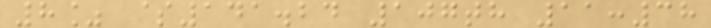8% $141.24 107th 11:38
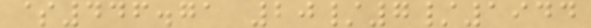$446.71 20/7/1944
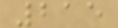215
